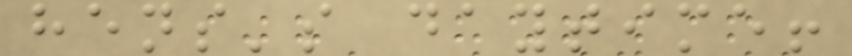hens's daytime!
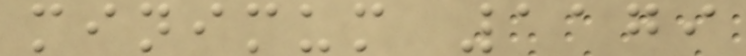minimum 1179
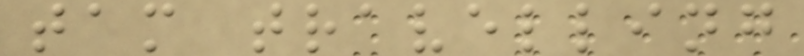tam travelling
